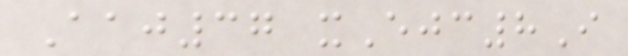Aaj37 xEjc8I
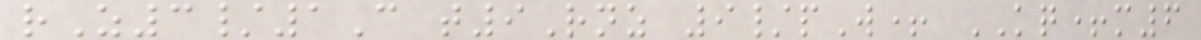rZ3/1C t9Rnz 9/pW+ KQ+m6
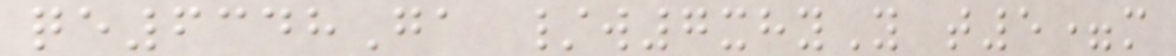qe6348Ga /w7xhyY t5=m
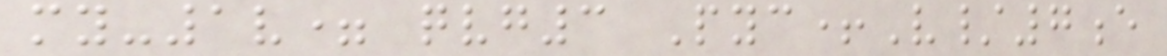my-1v= qvg3 Pyc+V/7e
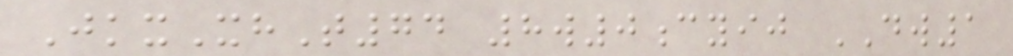JkxXhT74 8w0cyij DW1
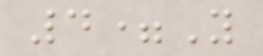4=Y
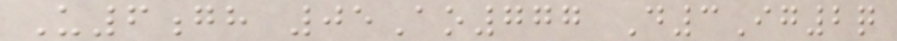U6gh 05Ao777 D3Ig2q
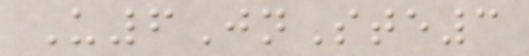U6JnSte3
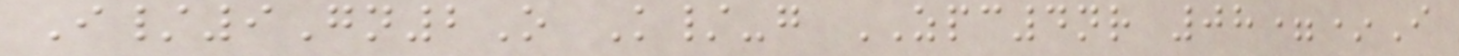I/9Gn2O K/-g ZPC4nr 08=*I
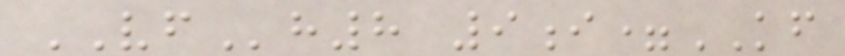VFh8 9i=KF
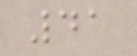41
